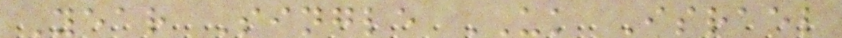Year Single UK Israel
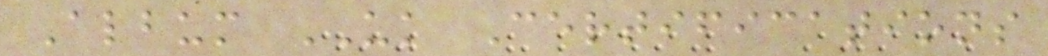Album UK Certifications
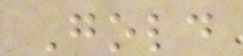Gold
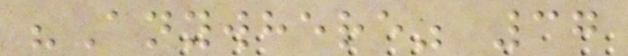"Anywhere" 37
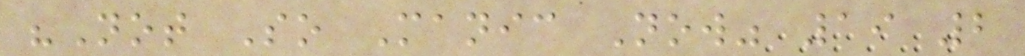"Not So Manic Now" 19 2
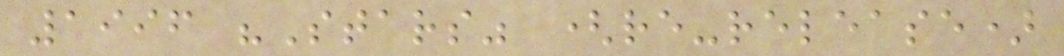1996 "Stars" (re-release)
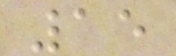15
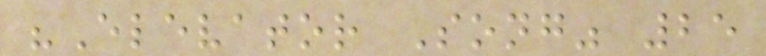"Elevator Song" 25
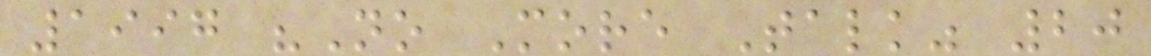1997 "No More Talk" 20
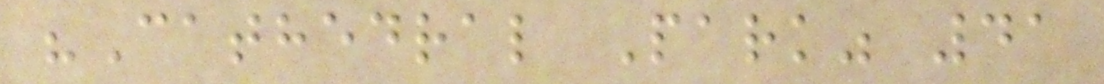"Cathedral Park" 41
